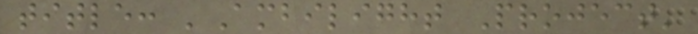title: 'Ambilight Project'
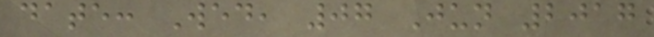date: Wed, 07 Jun 2017
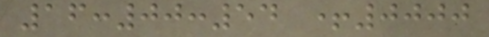16:00:54 +0000
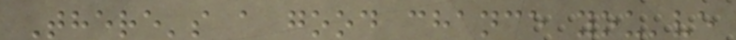There's a good chance you've
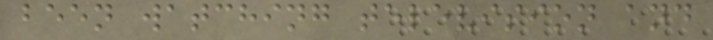been watching television and
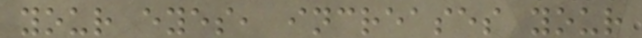your eyes, increases your
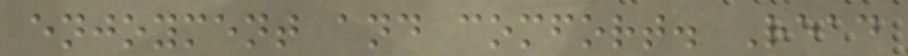enjoyment and comfort. Read
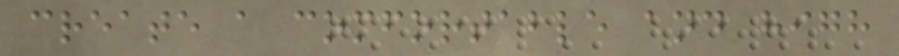create a comfortable and high
